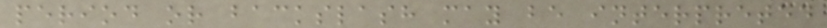period or backslash may be interpreted
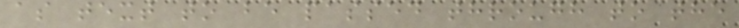as text to be passed through to the
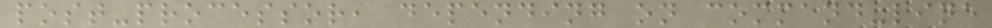post-processor, depending on command-line
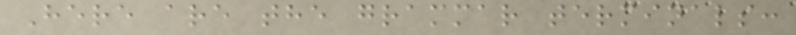Here are the grammar terminals:
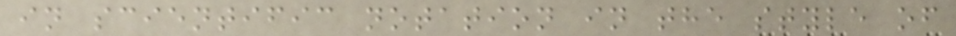in scientific notation in the style of
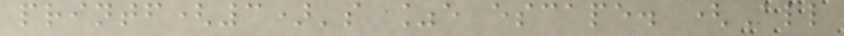printf(3)'s %e escape. (All
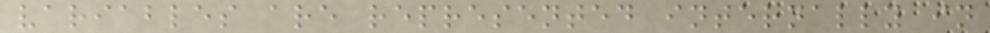variables are represented internally in
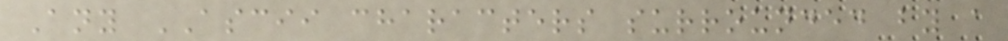Any ASCII characters surrounded by a
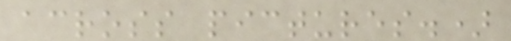across pictures.)
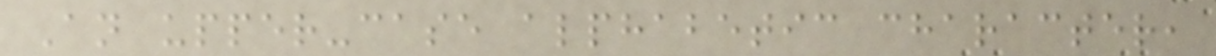An upper-case alphabetic character,
